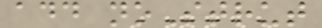add noStrut
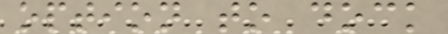option to dock
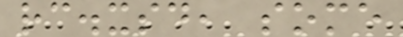rc.xsd, some
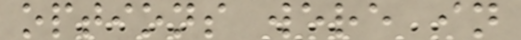options were in
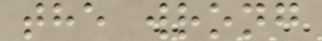the wrong
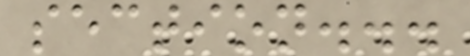section...
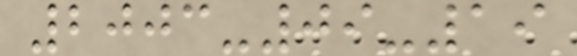2003-09-19
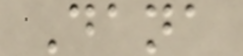Dana
